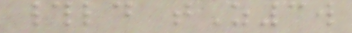#ld tZ3w
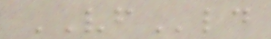VFld
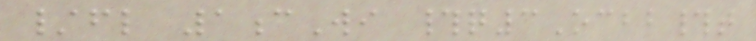/fl 1cWi #q3Ocbb#t
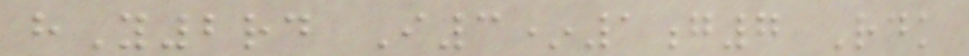hY2rd I3*1g7 Rdk
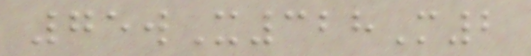75wX328M2
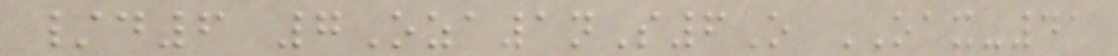/d6 7Oza1nS6O OAX-41
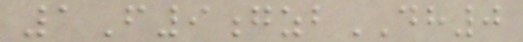1F9gzbDH0
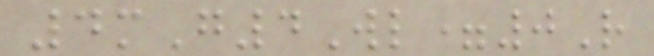4mG4Wl=0R
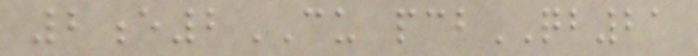2e2CU pcbQB21
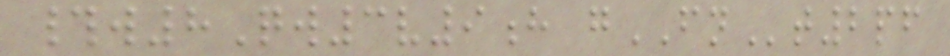#w8Qw3v9h gFNt2pf
